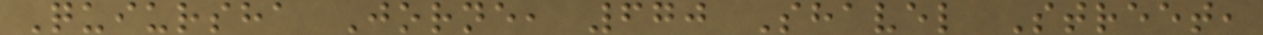Quiursha Jorne, 670 Shavel Street,
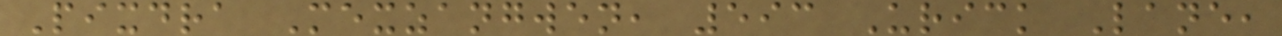Pixdra Mexzangwen, 593 Urick Lane,
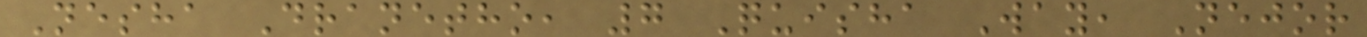Nesha Dranetho, 7 Quisha Way, Nejor
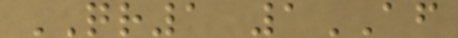QR1 1AF
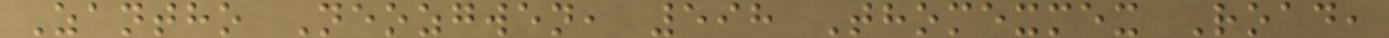Zantho Neozgwen, 598 Thomexmex Road,
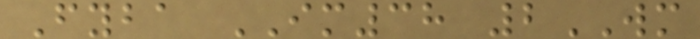Fyba IM38 2WM
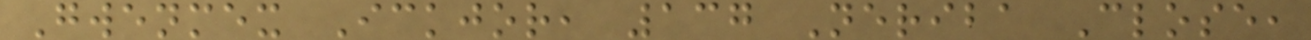Gwenmex Ickjor, 137 Neriba Close,
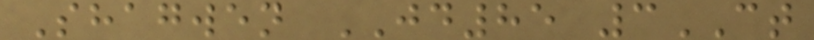Shagwen JD85 3CT
